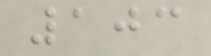103
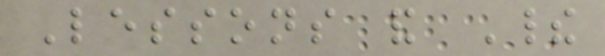Lessons and Their
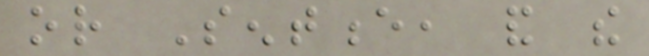or Sentence, and the
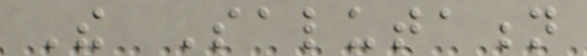The Salutation
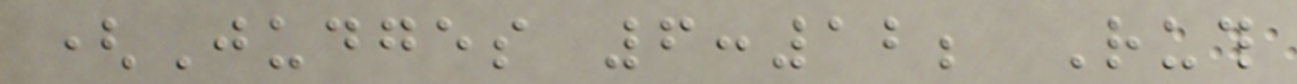(Judges 6:12; Ruth
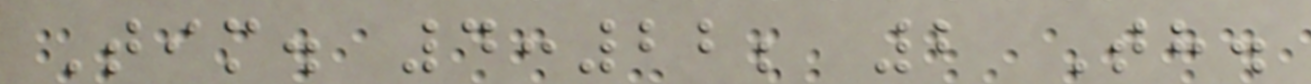Tim. 4:22; 2 Th.
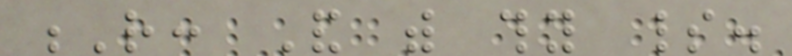R: And with thy spirit.
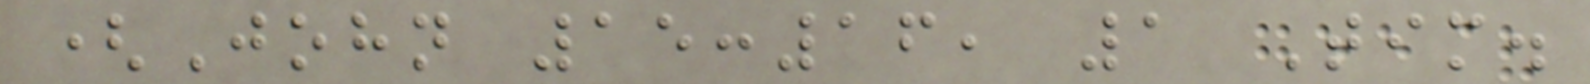(John 15:16, 1 Tim.
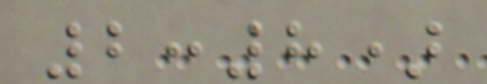2:8)
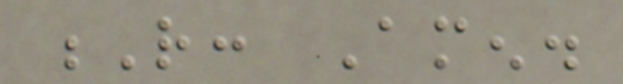R: Amen.
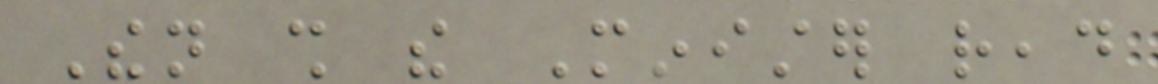Then shall the Minister read
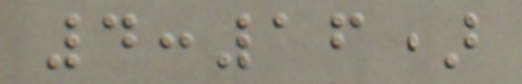4:16)
